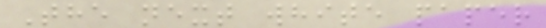The next white paper
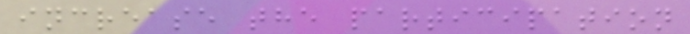increase the participation
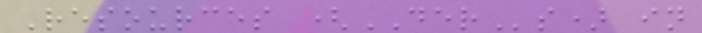Resources (DERs) in
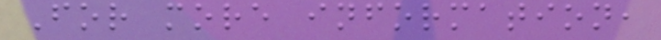For more information,
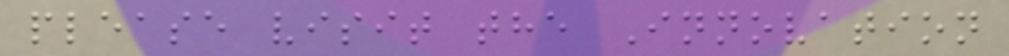please visit the Innovation
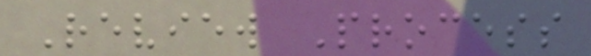Review Process
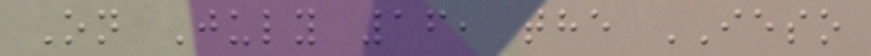On July 16, the IESO
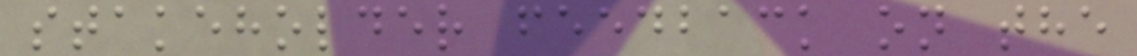stakeholder feedback on the
